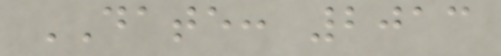DATE: 2013
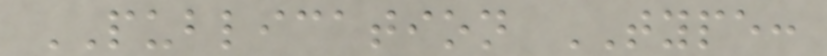PUBLICATION TYPE:
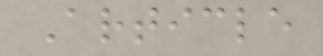Article
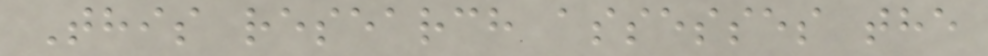This research assesses the
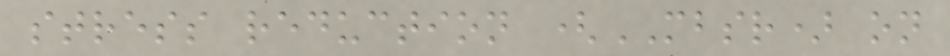stress reduction (MBSR) on
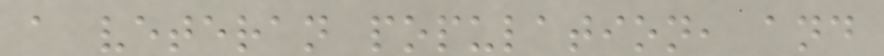a veteran population, and
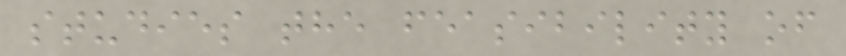studies the feasibility of
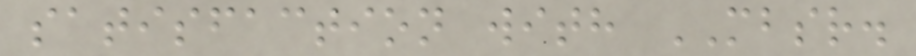satisfaction with MBSR.
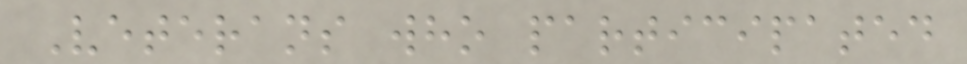Veterans who participated
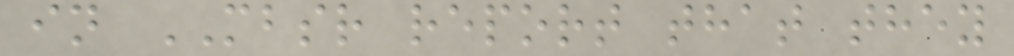in MBSR report that they
